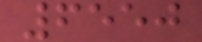6550
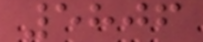5806
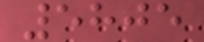5805
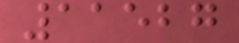11527
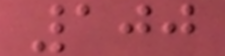100
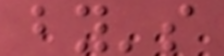by's
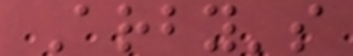Arby's
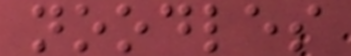noodles
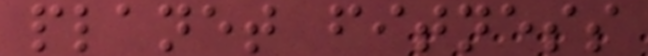planet fitness
